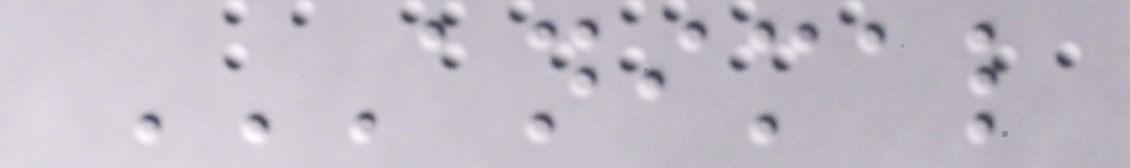ANIMAL
